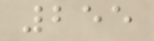255
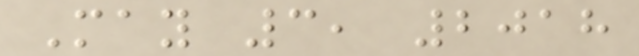May 3, 2018
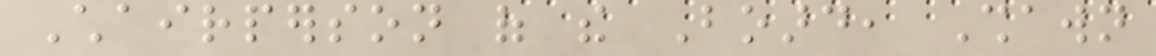Chairperson of the Board, Shawn
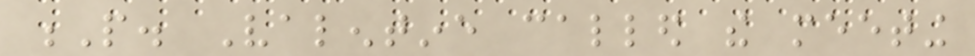P. Valentine called the meeting
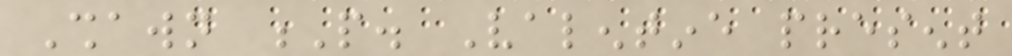Shawn P. Valentine present
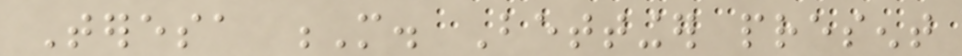Teresa M. Bettinger present
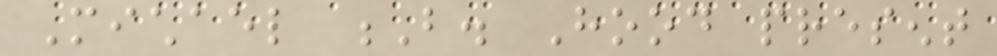Michael B. Hood present
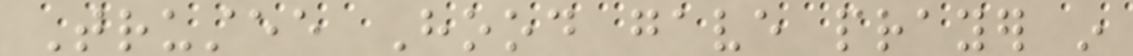Trustee Hood gave prayer in
